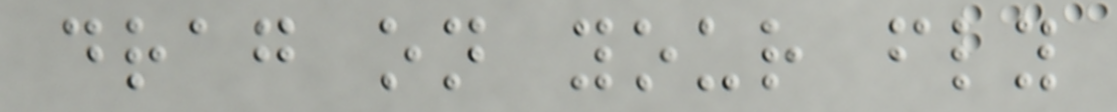drag on your fly
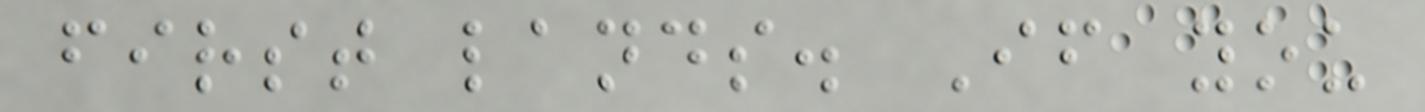first lands. If you
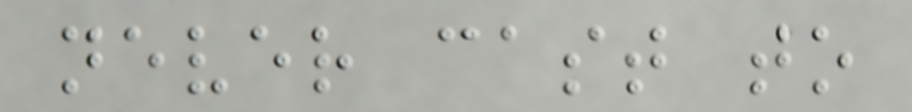never cast to
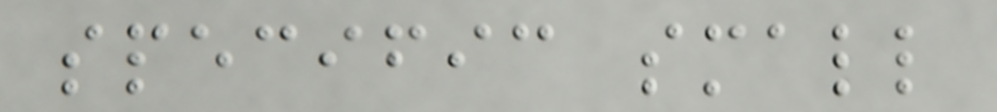specific small
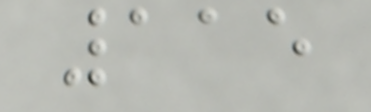115
